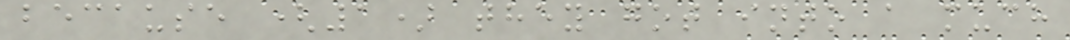because (1) they got into a much
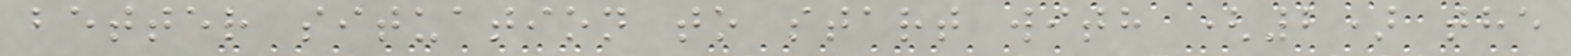better situation to start with (2) the
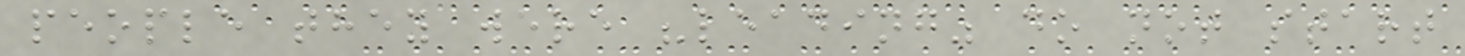people they were "leading" do not start
